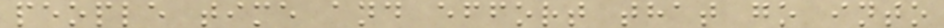people time and effort that go into
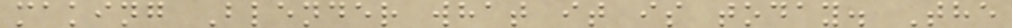making Blender what it is today. The
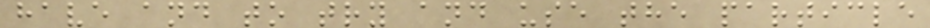have and to try and use the particle
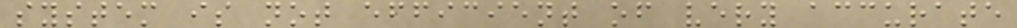system is not efficient of very accurate
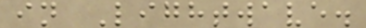in Lightwave.
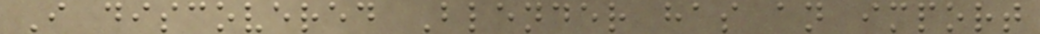I discovered Blender has an import
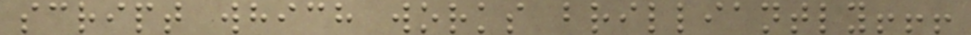script which works brilliantly!!!
